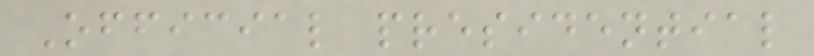Official presidential
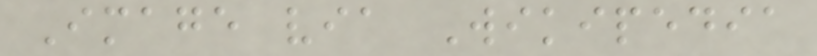Image via Wikipedia
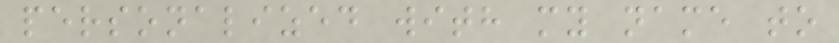personalized with my name to
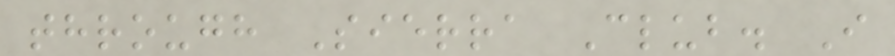through Sierra Club. I
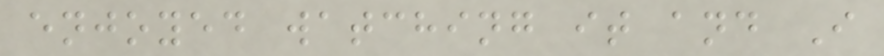enjoyed watching it and I
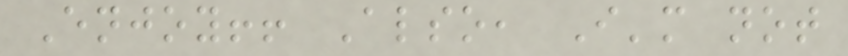Enjoy!! Also, I'm not
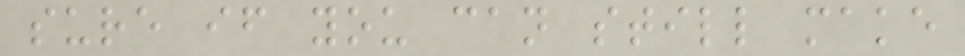sure if you can still make
